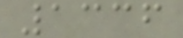1336
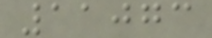11073
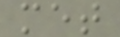met
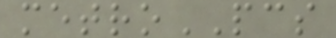metroPCS
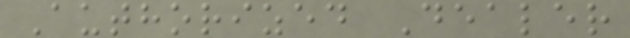Authorized Dealer
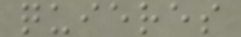quieres
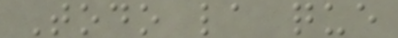Todo la que
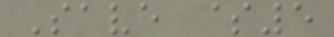Save $5
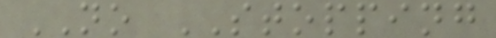NO STOPPING
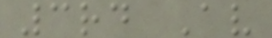3rd Av
